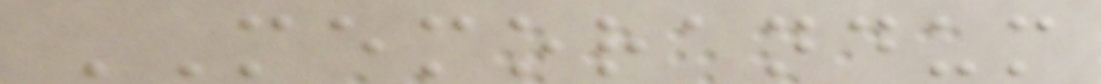MEMORANDUM
